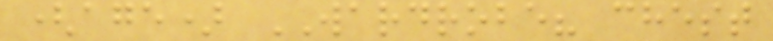(age) WARDROBE? chest
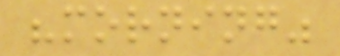"morning"
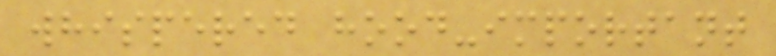whispered hood-important
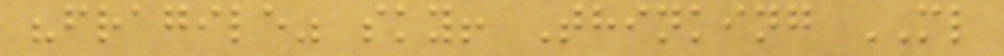"fragile" sky! Thinking ML
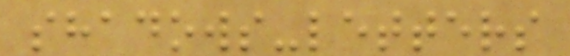shadows-letters
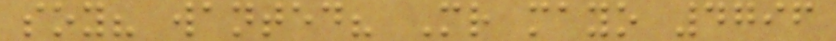soy? wanted? Mr mayo 4796
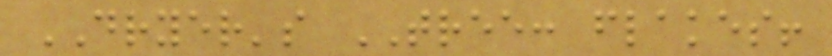DRYER's TREE: flakes!
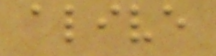alive
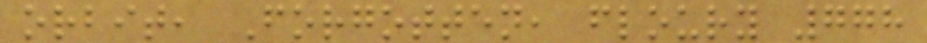orbit, Forgotten, floury 778
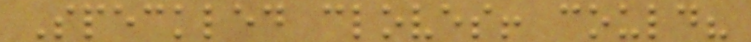Speckled cloves! could?
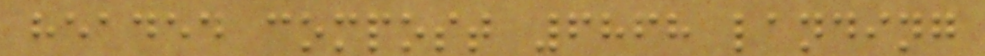headed compost 6868 landing
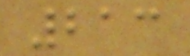213
